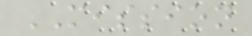MISSION
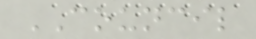COUNCIL
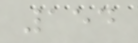154
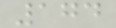174
